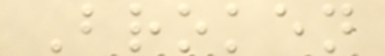Broken
